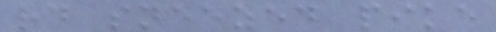rd sneezed pike
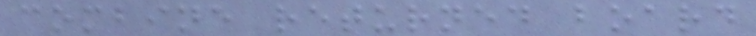combine returned board
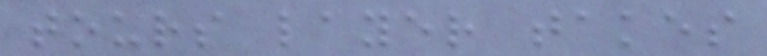tours layer takes
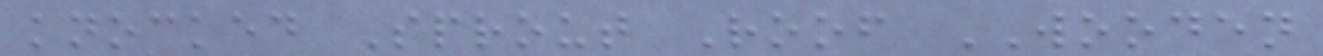knocked Sprout Roof WOODEN
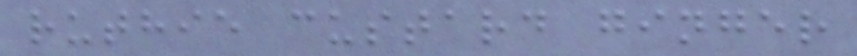ruthie custard ginger
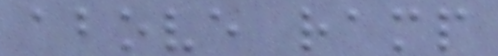above ramp
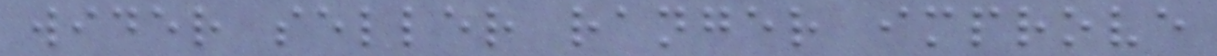wider seller ranger improve
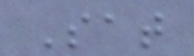Sat
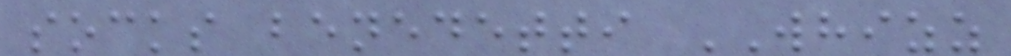socks benedetti WHIZZ
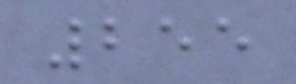255
